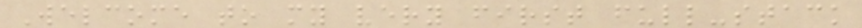Welcome to my very first full-stack
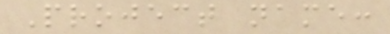Project name:
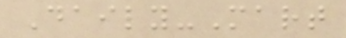Daily-Mart
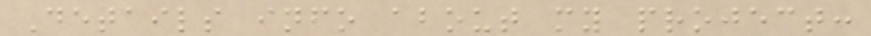Details info about my project:
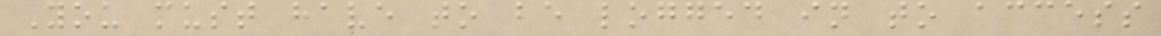You must have to be logged in to access
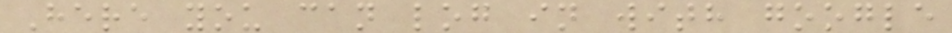Here you can log in with google
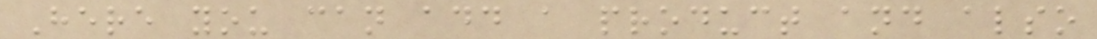Here you can add a product and also
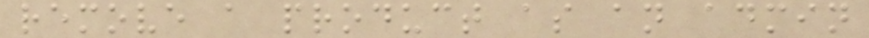remove a product as an admin
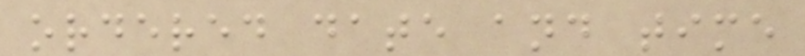ordered date and time
